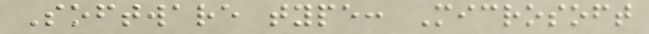Software type: Microsoft
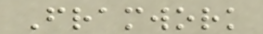Framwork
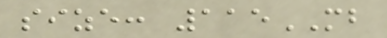size: 115MB
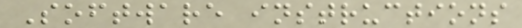Software instructions
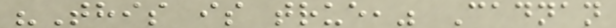"This is true," Cadnan
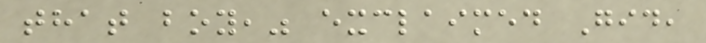that boy," exclaimed Gid,
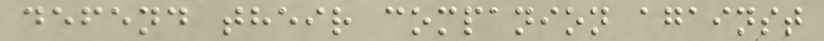defend their companion against
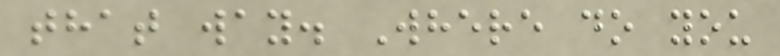that way. Where do you
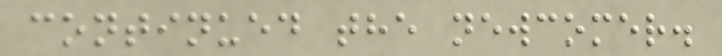continued the newcomer.
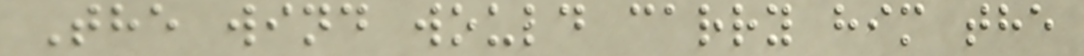The wind would carry him the
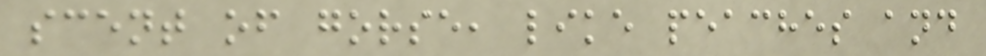scent of gorse, like peaches and
